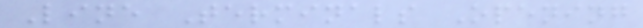Line Terminals Opening
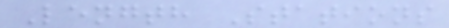Length Stations
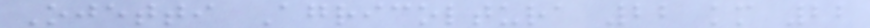Ojetti Agricoltura 22 km 22
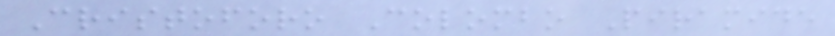Cristoforo Colombo Piramide
